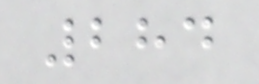284
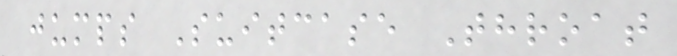jumps Suitcase Throat
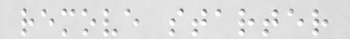remove starter
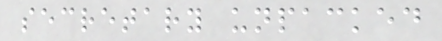secretary unpacked
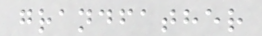grandfather
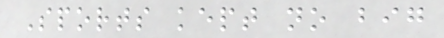Sports kept no big
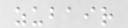zubair
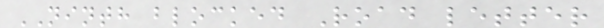NINTH blocked Road letter
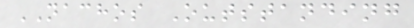NACHOS Outstanding
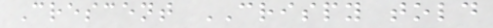Crescent CRISPY told
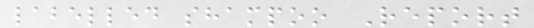labelled shampoo Report
